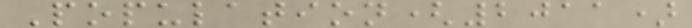Population(2011)
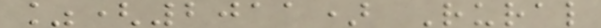%(2011) Rural
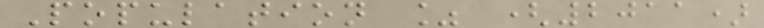Population % (2011)
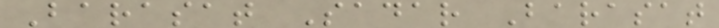Barasat Sadar Barasat
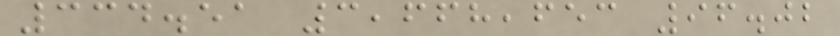334.51 3,668,653 96.02
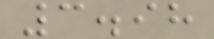3.98
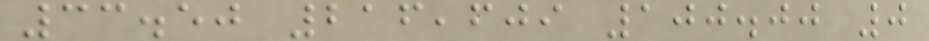33.50 216,609 100.00 0
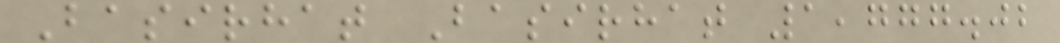Basirhat Basirhat 1,777.02
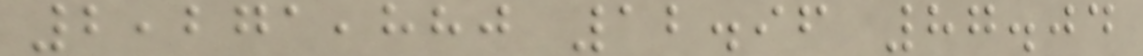2,271,880 12.96 87.04
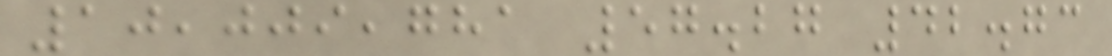10,009,781 57.27 42.73
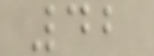42
